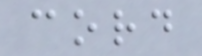cord
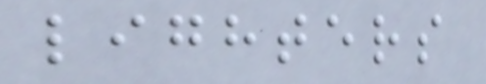lighters
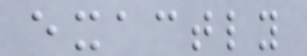exactly
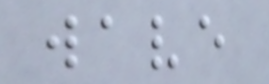wave
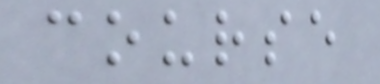course
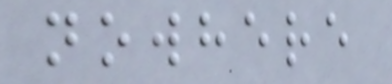nowhere
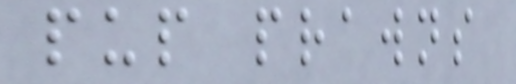pup prawns
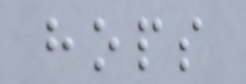hops
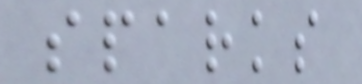sparks
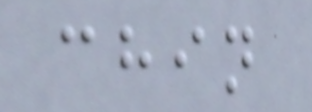chin
